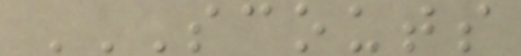SCOUTS
